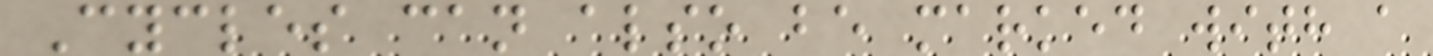Cycles can also be marked with a
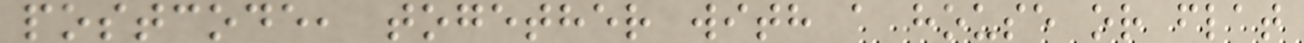postcode, together with a house or flat
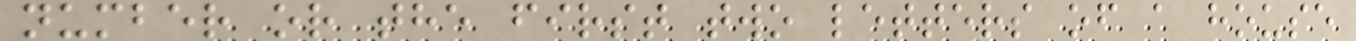number or the first two letters of a house
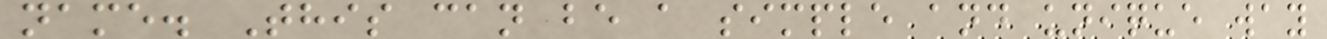name. This can be a simple and unique way
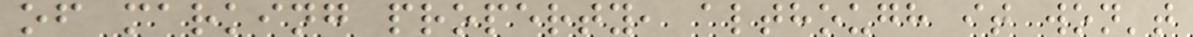of marking property, although it won't
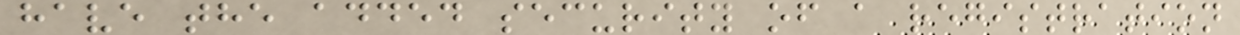have the added security of a registration
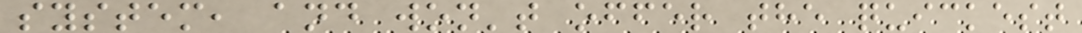system, and won't offer the quickest
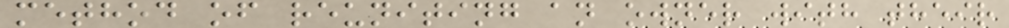method of reuniting an owner with their
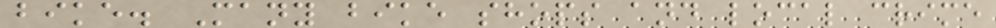bike. Many bike shops and local crime
